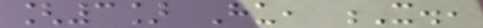[3] Hu, X.,
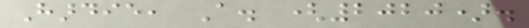Hardie, A. (2020).
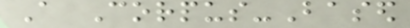A Corpus-Based
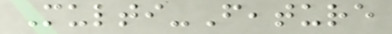Multi-Feature
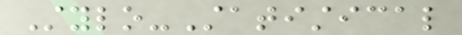Stylo-Statistical
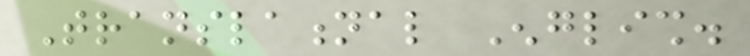Translational English.
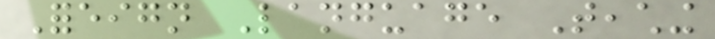Foreign Language Teaching
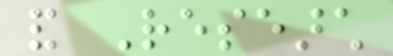and Research
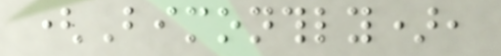(Bimonthly),
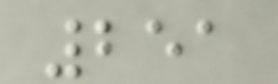251
